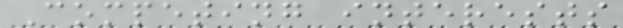Competing interests
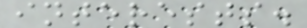interests.
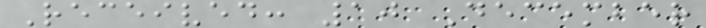Received: 10 December
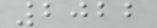2022
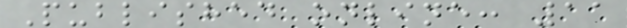Published online: 11
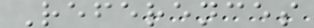References
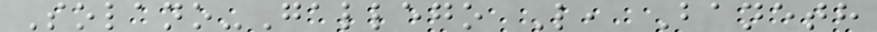Solano-Gallego L, Baneth
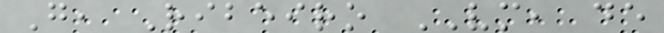G, Ribeiro VM, de
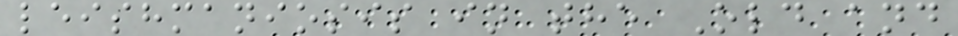leishmaniosis in the Old and
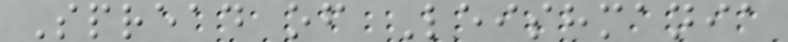Spread of Leishmania
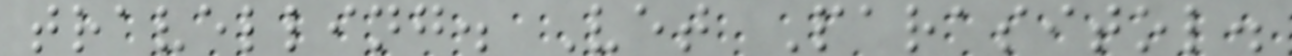travelling. Vet Parasitol.
